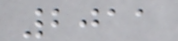2011
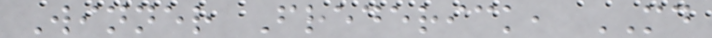Winner Frederick, MD
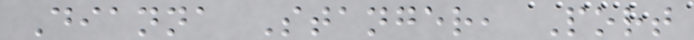Dianna Stanger, Port
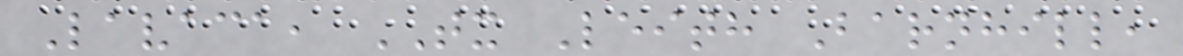Lavaca, TX Leith Barnhill,
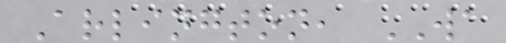Arlington, WA
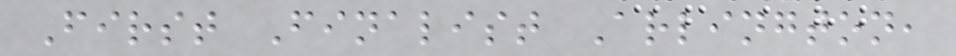First Finalist Arlington,
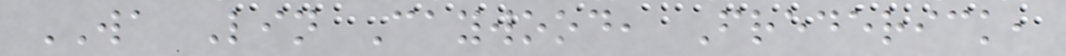WA Lin Caywood, Frederick,
